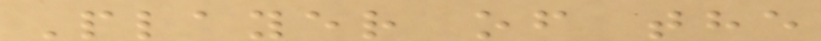Player of the
